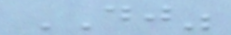DJ"
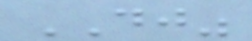DJ"
